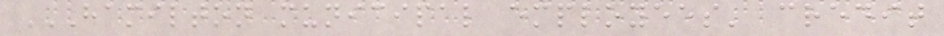HAMILTON MUNICIPAL EMPLOYEES' CREDIT
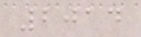2014
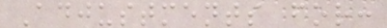Adjustments for:
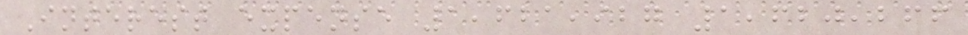Interest expense 1,621,927 1,620,266
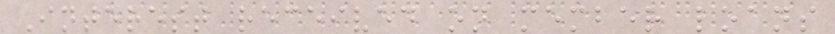Interest received on member loans
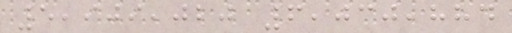5,909,020 6,030,884
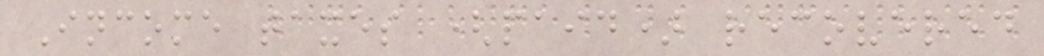Income taxes (paid) recovered
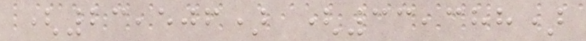(23,506) (33,388)
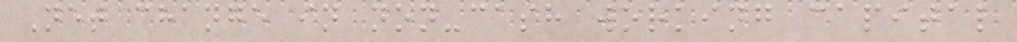Net change in non-cash working capital
